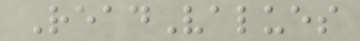ReadValues
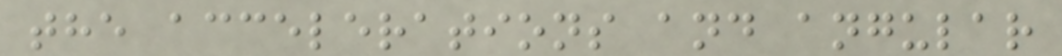the accelerations and angular
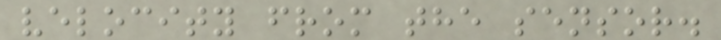velocity from the sensor.
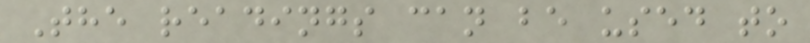The readings can be used to
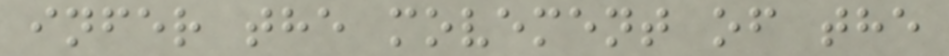infer the movement of the
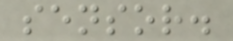sensor.
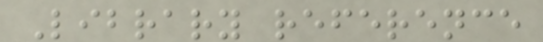Library reference
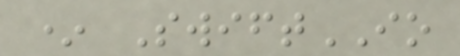* SwiftIO
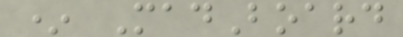* MadBoard
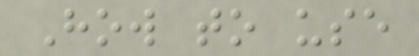How to use
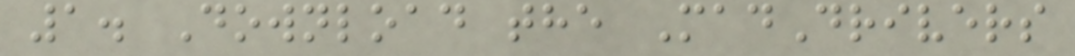1. Download the MadDrivers
